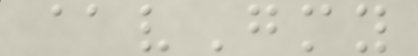@vGmy
